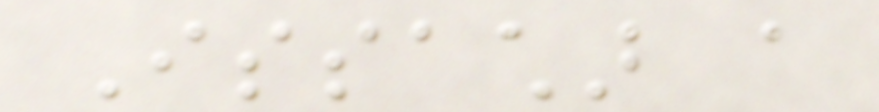Issachar a
